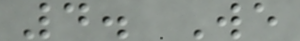4. We
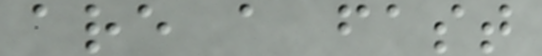are a fast
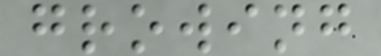growing
